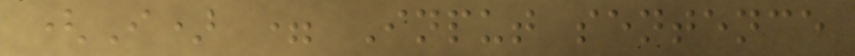(I) = Input sentence
